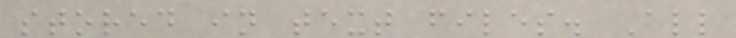stored in text files. All
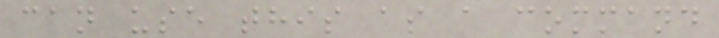can use this as a command
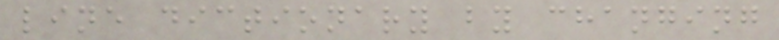line dictionary by changing
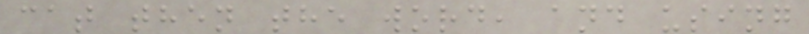cat then the word, and using
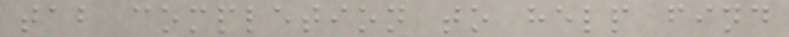tab completion to help find
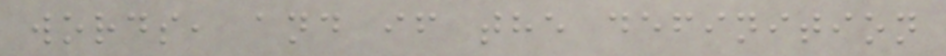words, and if the definition
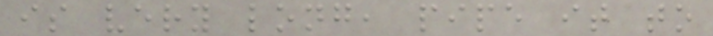is very long, pipe it to
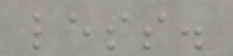less.
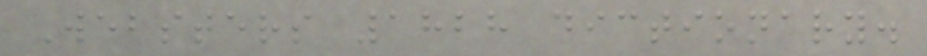Websters 1828 dictionary.
